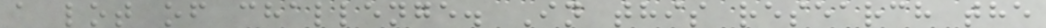a lot of challenge. In this research the
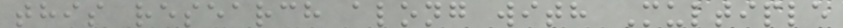this research along with Multiple
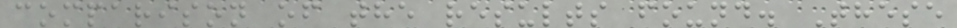comparison of the results found. These
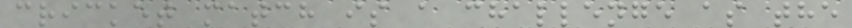cricket match is a challenge as the
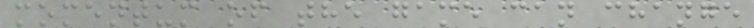momentum of the game can change
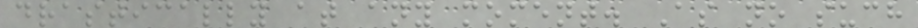drastically at any moment. As no such
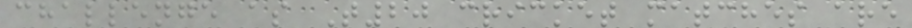challenge as T20 cricket matches are
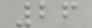26
